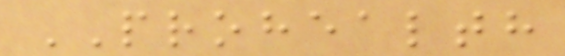PROHEALTH
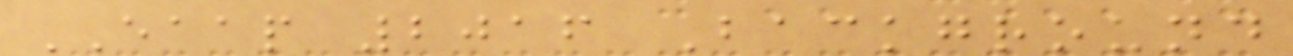EAAP 2016 Background
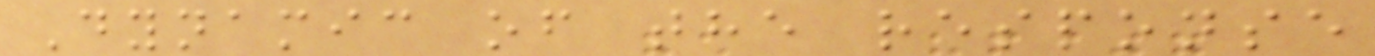Dynamic of the response
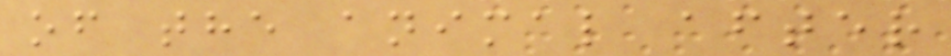of the animal after
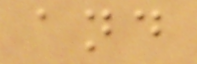and
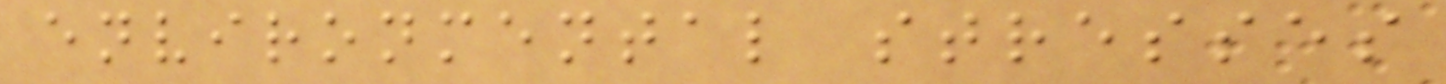environmental stresses
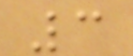3
